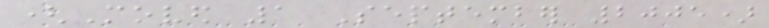(Moved 1 September 2005)
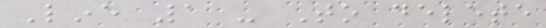Line 1 - To delete
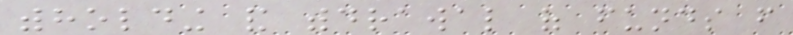withholding and withdrawal of funds from
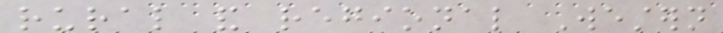rural and regional Western
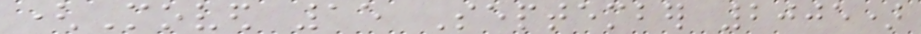(Moved 15 September 2005)
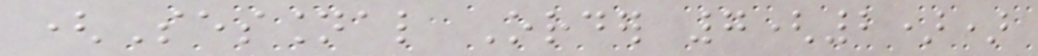(Sessional Order 7(2))
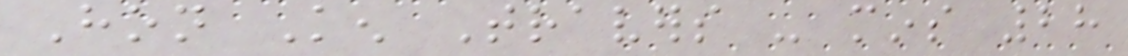Hon Ken Travers - mins 28
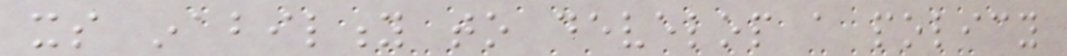its inability to develop a policy
